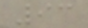93
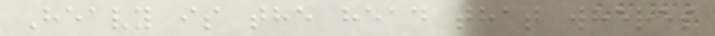Heavy is the head that wheres
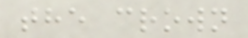the crown
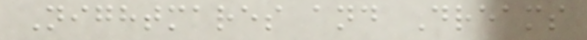Nightmares and Dreams
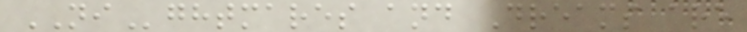NIghtmares and Dreams are
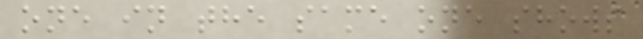one in the same one shows
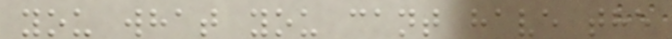you what you cant have the
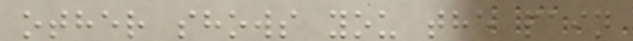other shows you the pain
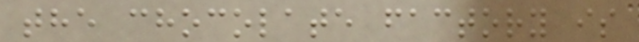the chocolate factory is
